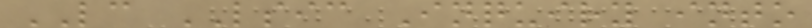LC LSIC Inquiry into
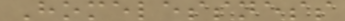Homelessness
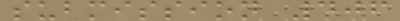submission 406
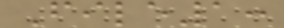File1:
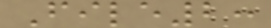File2:
